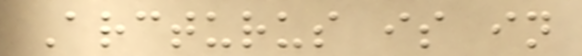Arcturus is in
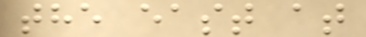the east at
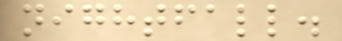nightfall.
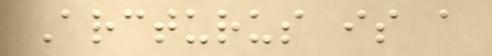Arcturus is a
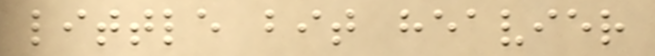little bit heavier
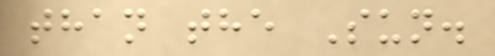than the Sun.
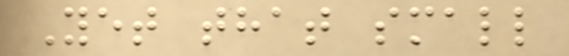Yet that small
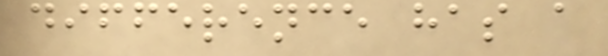difference has a
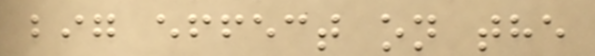big effect on the
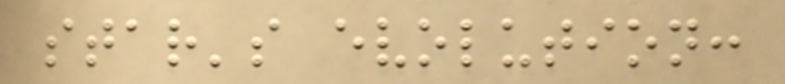star's evolution:
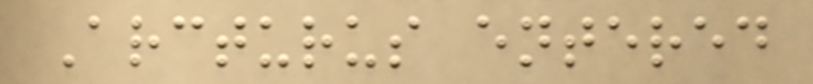Arcturus entered
